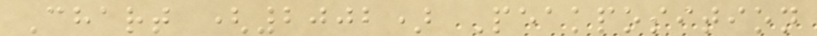Chart (2002) Peakposition
